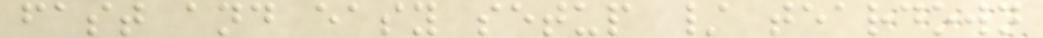fast and easy setup / teardown
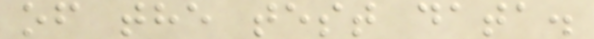of the test data.
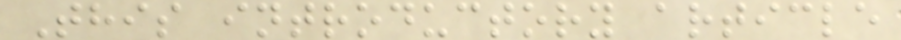This introductory article
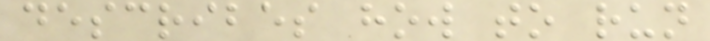describes how to run
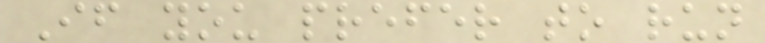If you prefer to run
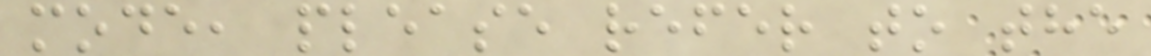mode, please refer to the
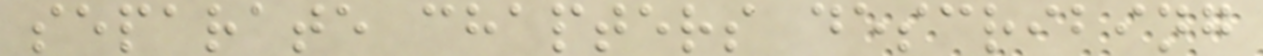separate chapters describing
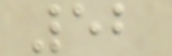52
